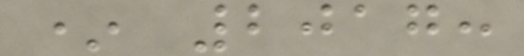* 2017:
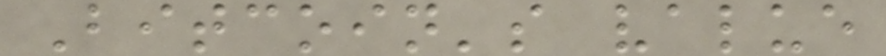Bitcoin's value
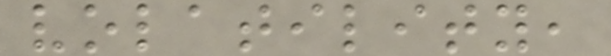volatility,
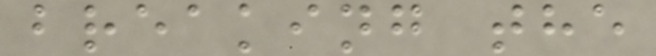breaking the
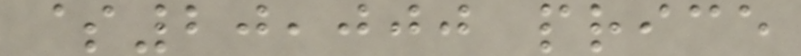$20,000 price
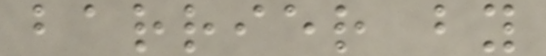barrier by
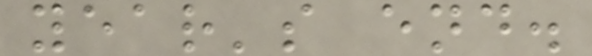year's end.
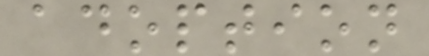adoption
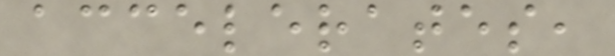accelerates,
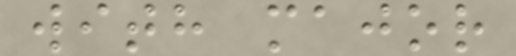with major
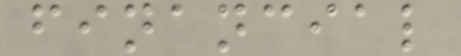financial
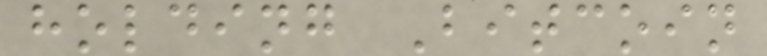holding Bitcoin
